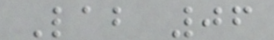Lab 06
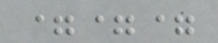===
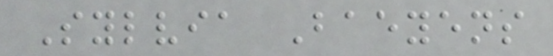Sylvia Baeyens
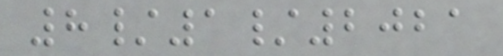8/1/2021
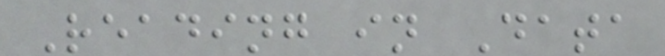Reading in Data
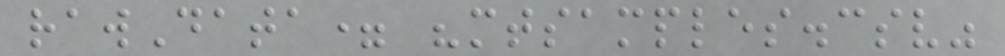rawData= "mtsamples.csv"
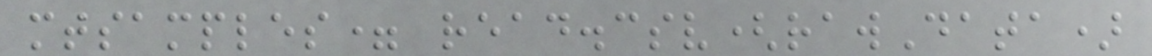mtsamples= read.csv(rawData)
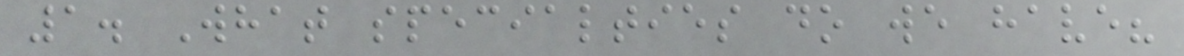1. What specialties do we have?
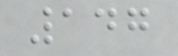147
